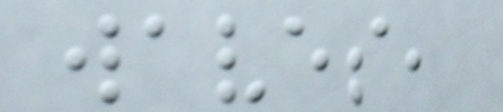waves,
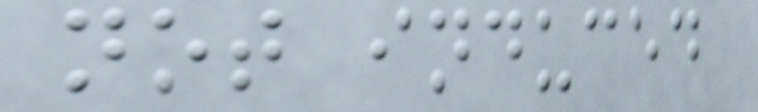not induced
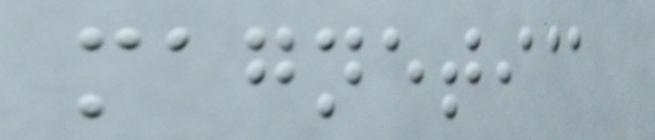magnetic
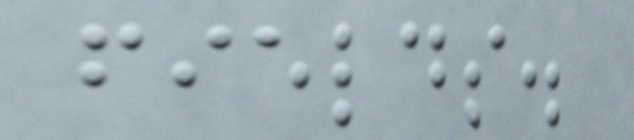fields.
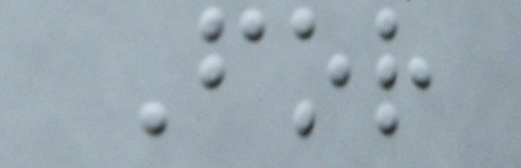For
